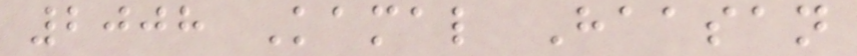2008 Kamal Haasan
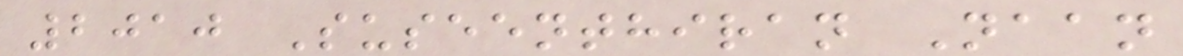2010 Suseenthiran Naan
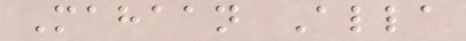Mahaan Alla
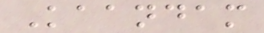Kaandam
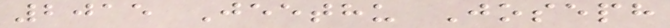2015 Jeethu Joseph
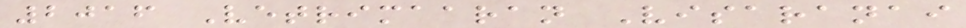2016 Vetrimaaran Visaranai
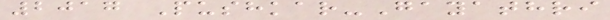2017 Pushkar-Gayathri
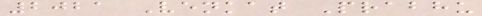2021 Venkat Prabhu
